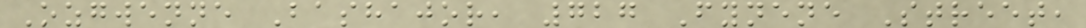Ozgwenne Bashajor, 727 Fynene Street,
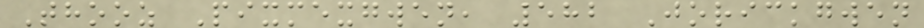Thooz Pixmexgwen, 582 Jorickgwen
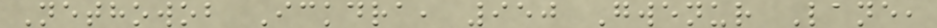Nethowob Ickdra, 950 Gwenur Lane,
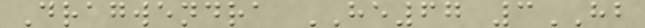Dragwendra HE67 3HB
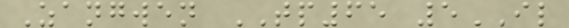Zangwen TP65 5IL
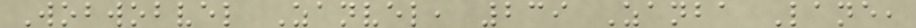Wobwobvel Zanvel, 239 Zanba Lane,
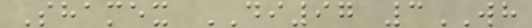Shamex DI97 3WH
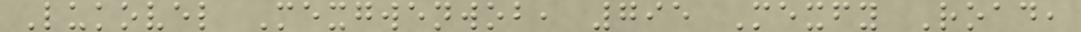Lukovel Mexgwenwob, 795 Mexfy Road,
